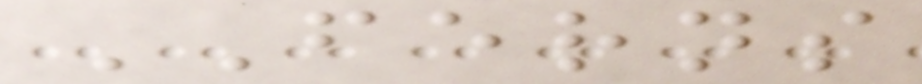FERNS
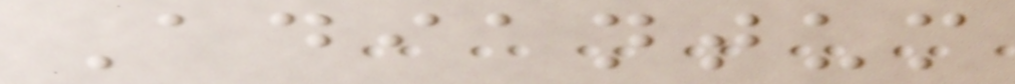Adiantum
